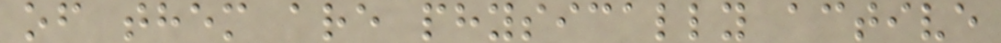of them are physically active
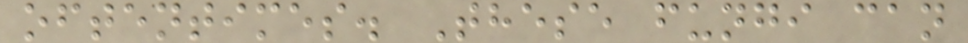oftentimes. These fungi can
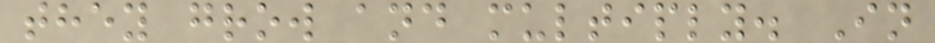they grow and multiply. In
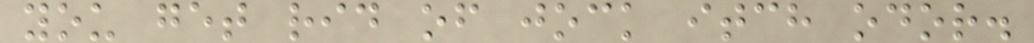you get rid of jock itch odor.
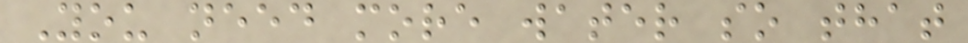You need more water so that
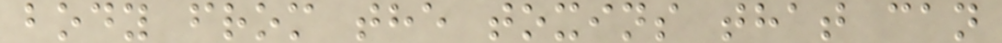body from the toxins that can
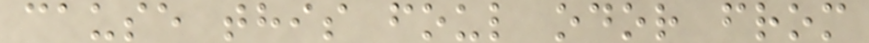cause this foul odor from
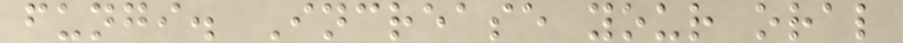fungi. Increase your oral
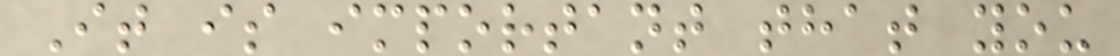It is important that you
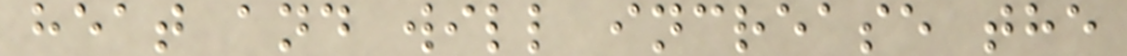heat and will increase the
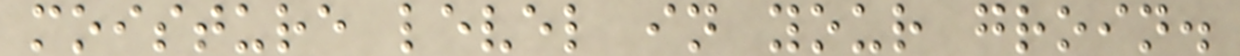moisture level in your groin.
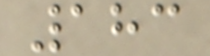183
